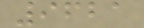9621
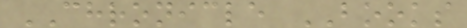CHRONICLE BOOKS
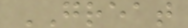GREAT
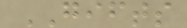GIFTS
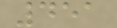451
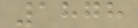1878
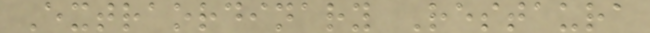Extraordinary Restaura
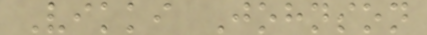Vikki Johnson
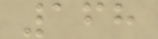168
